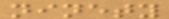ninety
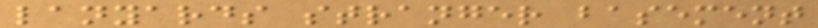lanyards stranger basement
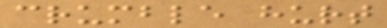crumble hurt
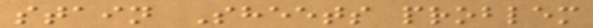stain Sheets problem
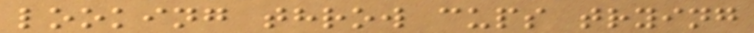looking throw cups trying
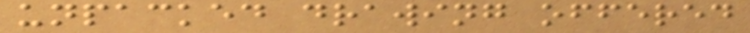unpacked drawing offered
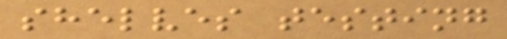shelves testing
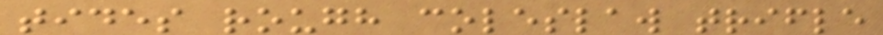tides rough coleslaw trifle
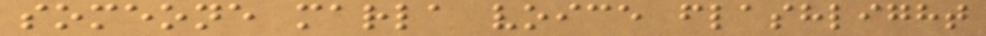someone marla voice flashlight
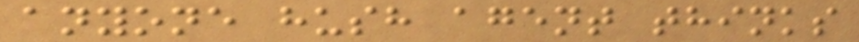anyone hush agent thinks
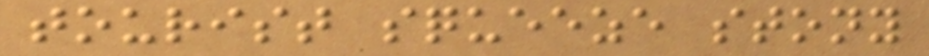tourist squeeze stony
